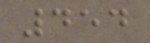454
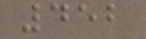452
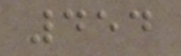454
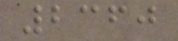2360
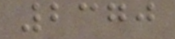2370
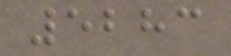5283
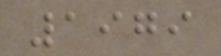1979
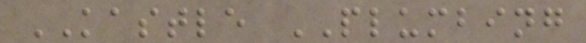KASTLE PLUMBING
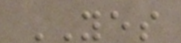YES
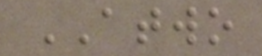ATWO
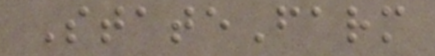StateFarm
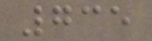735
